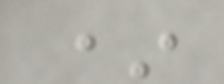*
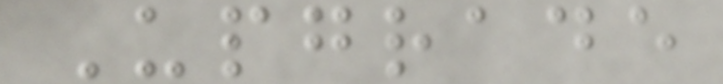Upgrade
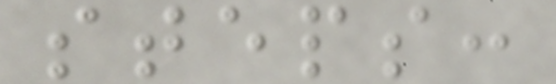steps:
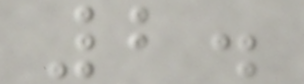2.
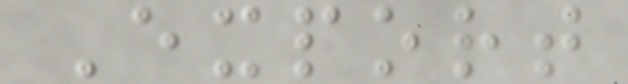Export
